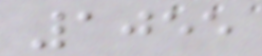1055
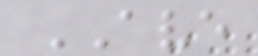AVE
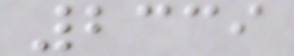2339
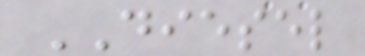DIESEL
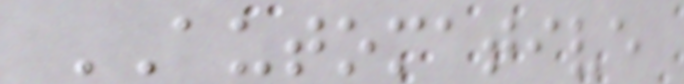AUTOMATIVE
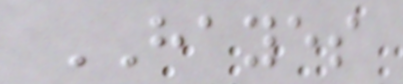HAYES
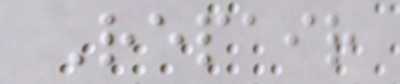Repair
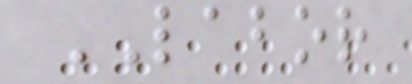LABOR
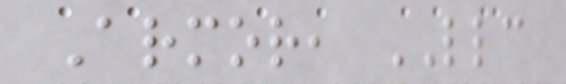Armor, LLC
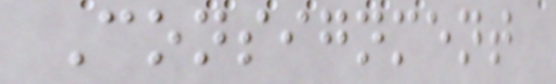Consignment
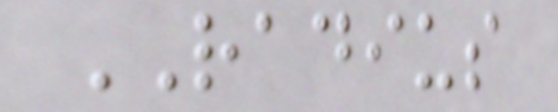RADIUS
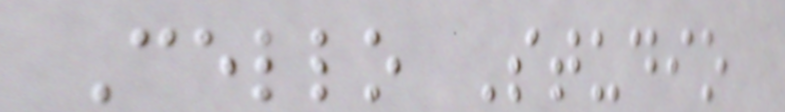Cello Studio
